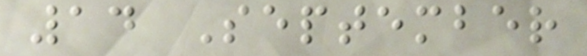14 September
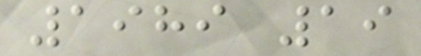1989 19
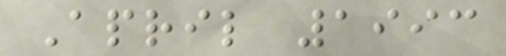April 1993
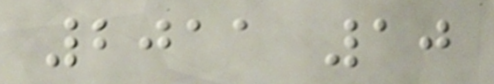2011 10
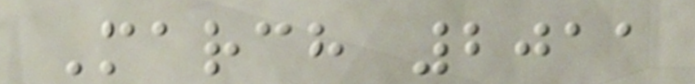March 2011
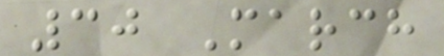30 March
